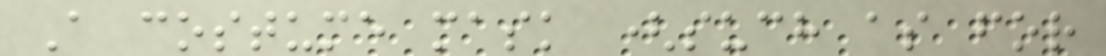A costume mask (such as for
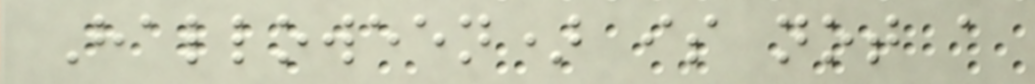Halloween) is not a
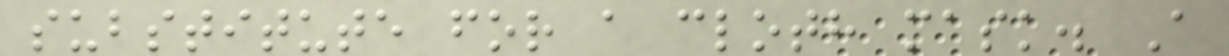substitute for a cloth mask. A
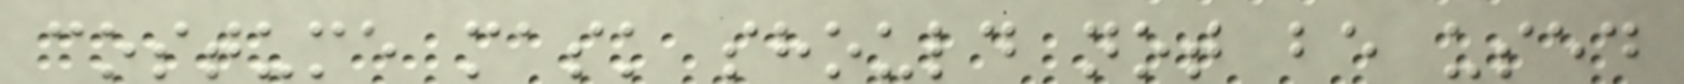costume mask should not be used
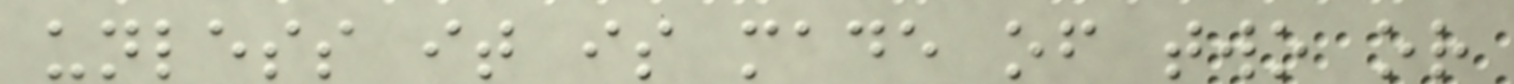unless it is made of two or
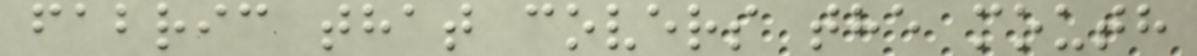fabric that covers the mouth
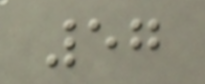57
